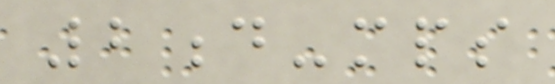2d-mps
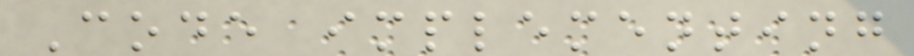Code implementing
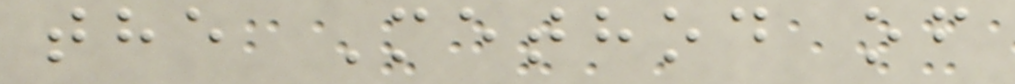the Method of
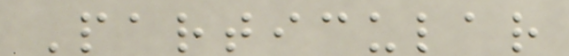Particular
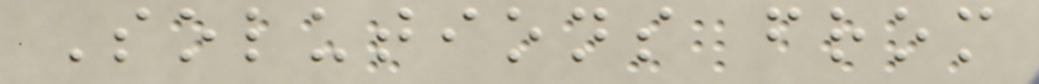Solutions from
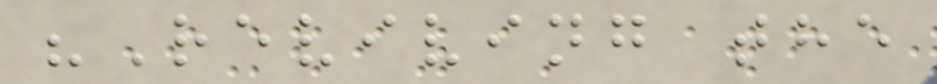"Reviving the
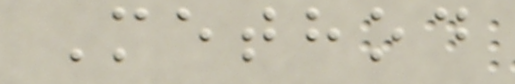Method
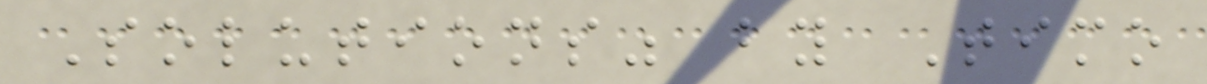Solutions" by Timo
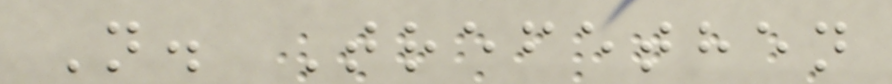N. Trefethen
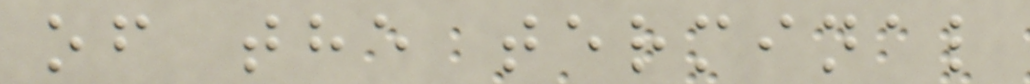of the terminal
